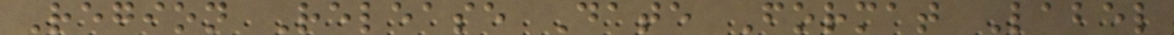Region Release Date Format Label
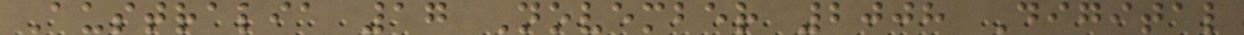Australia 17 November 2008 Digital
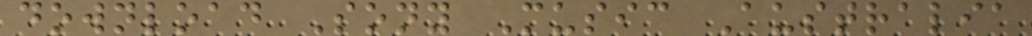download Sony Music Australia
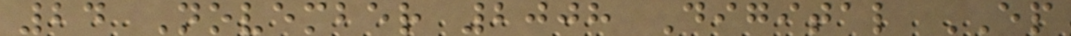24 November 2008 Digital EP
